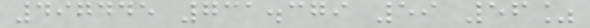497445 731.379 59 56%
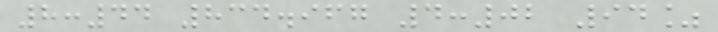8:44 834.967 4:02 94%
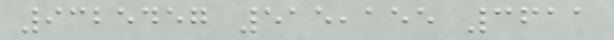9325457 515,155 3611
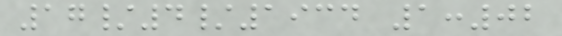17/4/1934 1:02
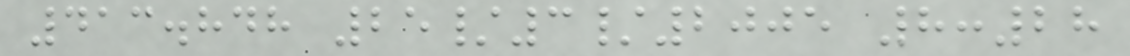413.848 25/3/2005 8:28
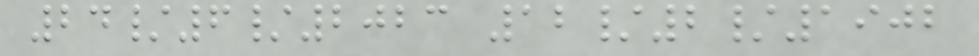24/6/2023 12/2/1902
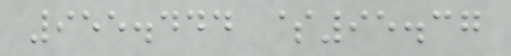955.444 $95.37
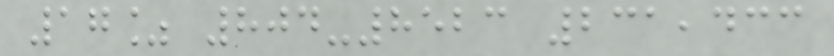17% 804-8523 231,433
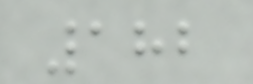182
